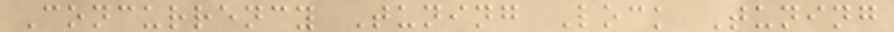Concurrency Tuning Lock Tuning
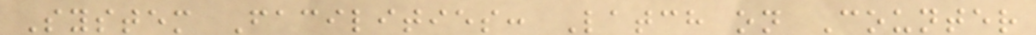System Facilities: Latch on Counter
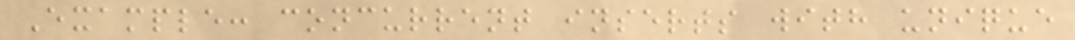Example: concurrent inserts with unique
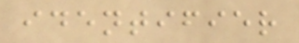identifier
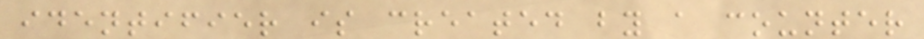identifier is created by a counter
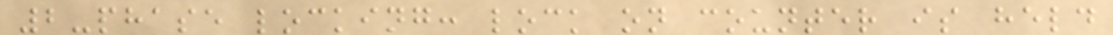2-phase locking: lock on counter is held
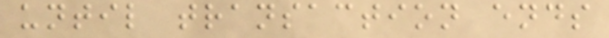until transaction ends
